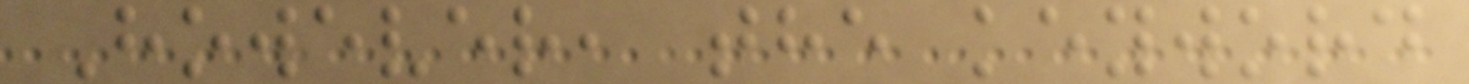However, the keyword
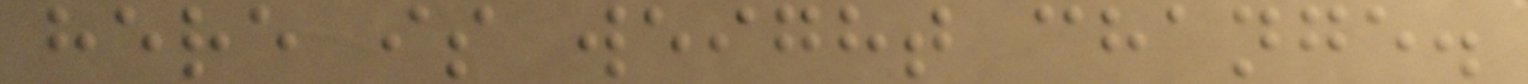here is weight change.
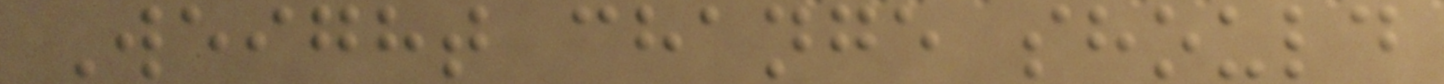Weight change should
